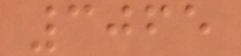3065
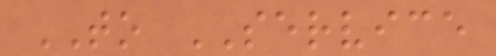TO SERVICE
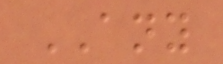ANY
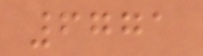6771
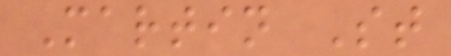Martin St
